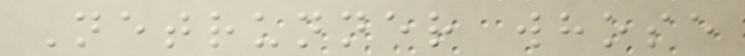Netrunner whose
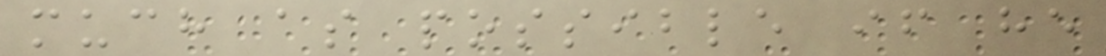much as possible if he
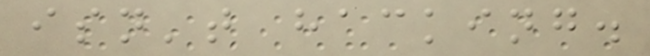isn't hacking.
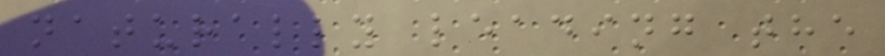naturally leading the
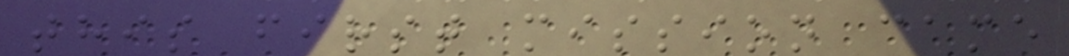this first mission came
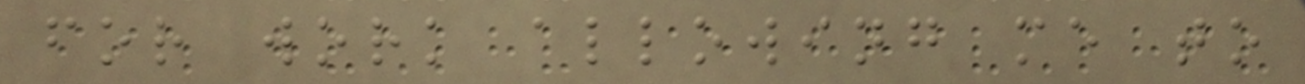for work allowing me to
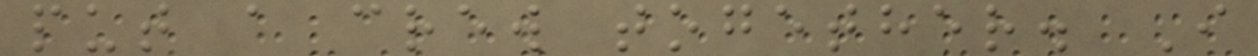put a crew together. I
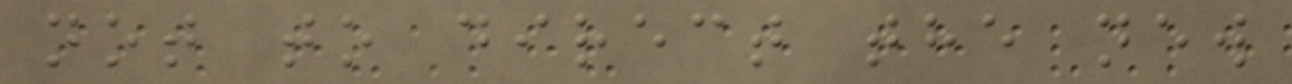not to direct the new
